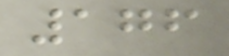176
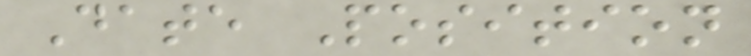Date Position
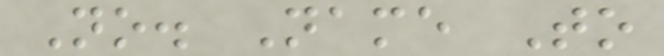No. Name To
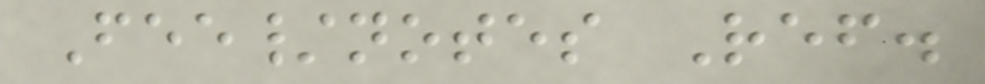Fee/notes Ref.
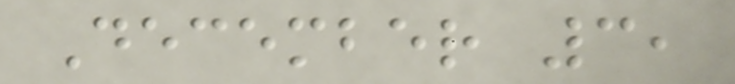December 3,
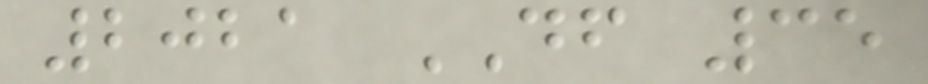2021 DF 35
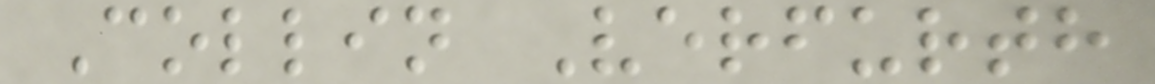Collin Verfurth
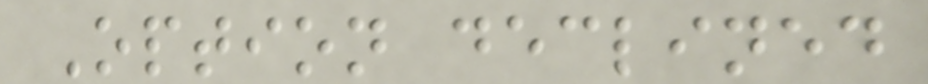Option declined
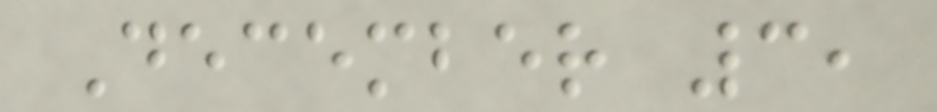December 3,
